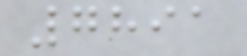7891
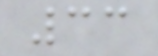33
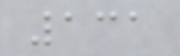131
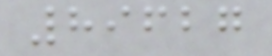89627
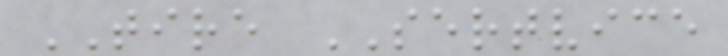TIRE SERTVICE
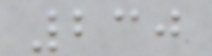230
